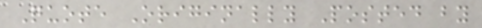Quote Originally Posted by
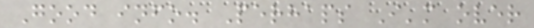Good info. Perhaps I'm over
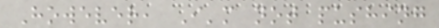However, I'm not pushing
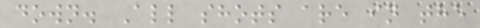down. All shots are in the
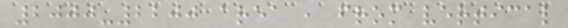2000-2200 area , from vertical
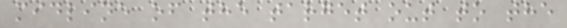midline of the target out to the
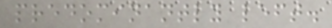predominantly left.
